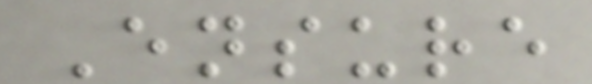Ensure
